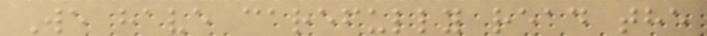We have carefully read the
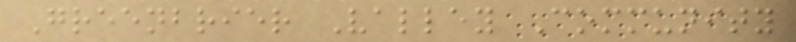Greenbrier Valley Community
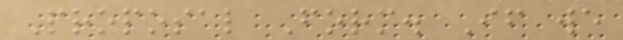Proposal Form. If we
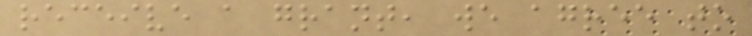receive a grant, we agree to
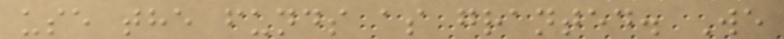use the funds as granted. We
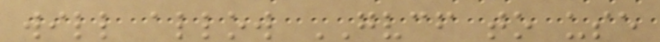will allow GVCF to use
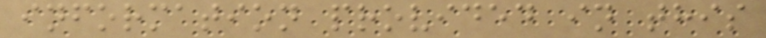information provided in this
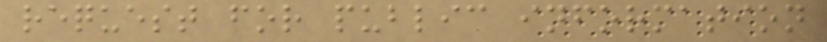request for public information
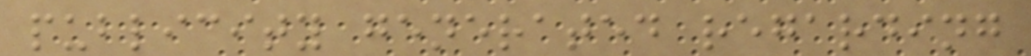publicity generated regarding
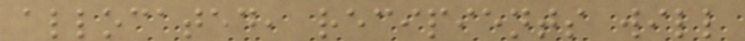allocated, recipients will
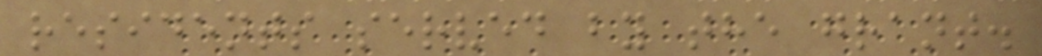residents served by the grant.
